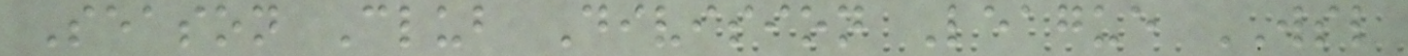Season Club Division League WSL
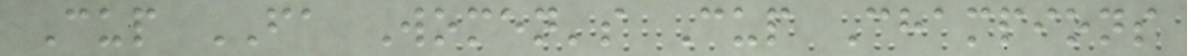Cup FA Women's Cup Champions
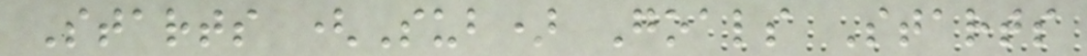Starts (Sub) Goals Starts
